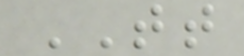TT
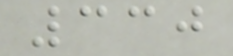330
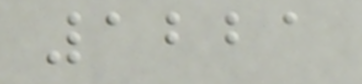1221
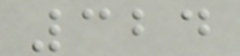324
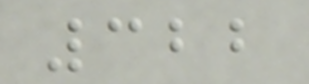322
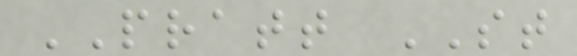PRATT ST
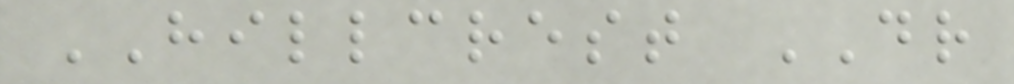HILLCREST DR
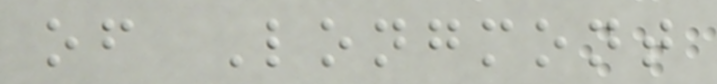of Longmont
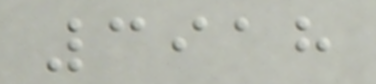3918
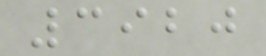3920
